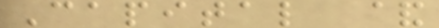Capital &
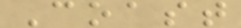Coast
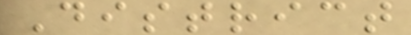District
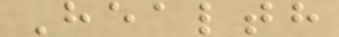Health
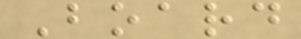Board
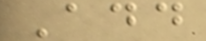Add
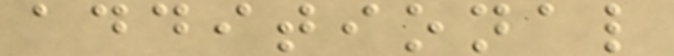additional
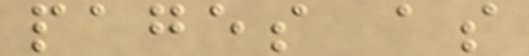pages as
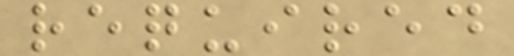required
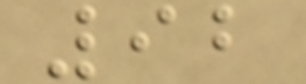92
